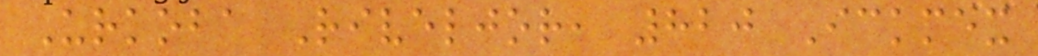Urkoba Riveljor, 820 Ickmex
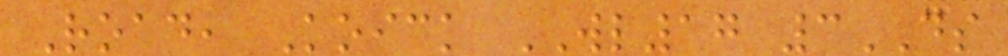Road, Koick WL17 3DS
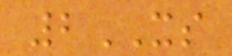2XS
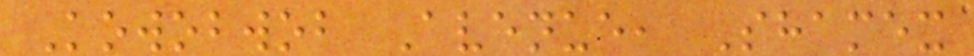Kowobwob Avenue, Shamex
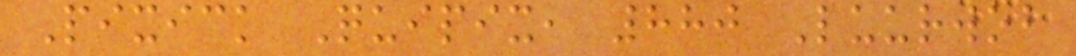Pixick Quipix, 880 Luurwob
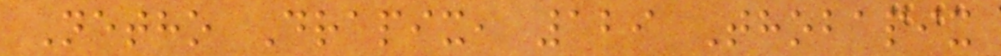Netho Drapix, 129 Thobapix
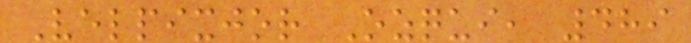Velpixjor Ozqui, 489
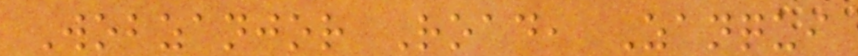Wobzanjor Road, Zanqui
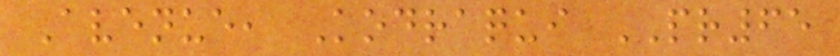Avenue, Kodraqui PR65
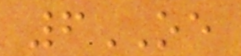6OE
